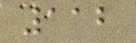112
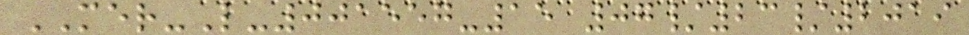MER-L-001557-15 07/23/2019
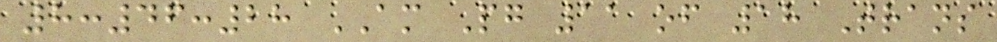8:46:28 AM Pg 11 of 18 Trans
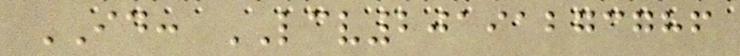ID: LCV20191273786
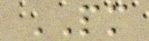PM
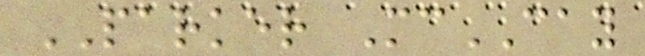PARKER McCAY
